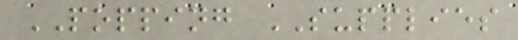POPPING SUPPLIES
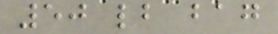50 lb bag
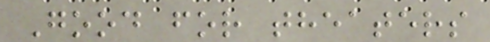Good for theaters
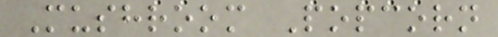Mushroom Popcorn
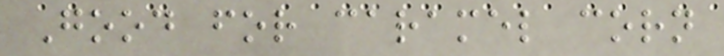Good for caramel corn
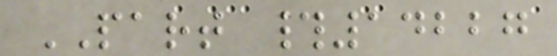PART #14227
